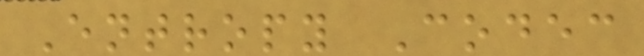Entropy Codec
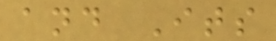and Its
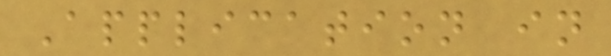Application in
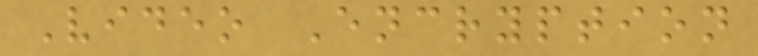Video Encryption
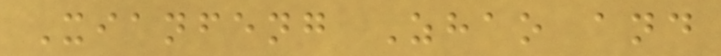Xianfeng Zhao and
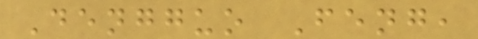Dengguo Feng,
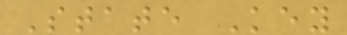State Key
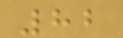82
